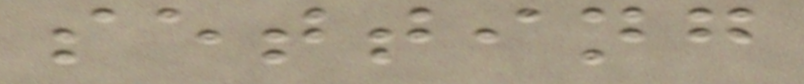setting
